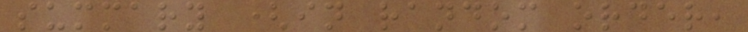summary (in random order,
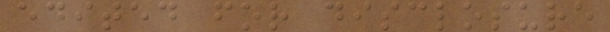edited for disclosure
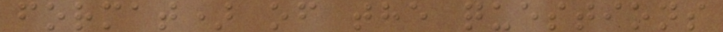format) of the questions
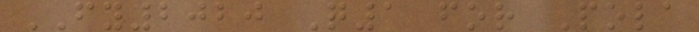FY2020 Q1 for Pola
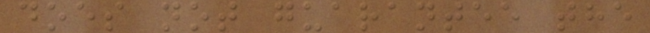does not guarantee the
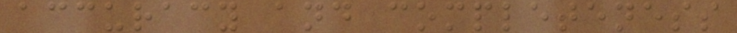accuracy and completeness
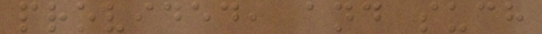provided, and such
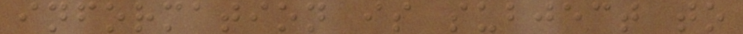information is subject to
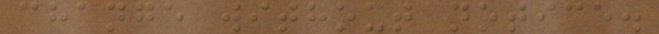change without notice.
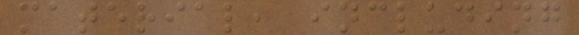material, including
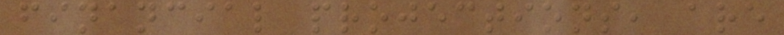financial projections, are
